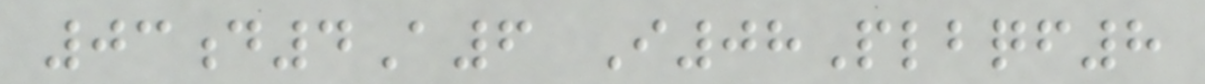03d4A6 I08Plbqf8
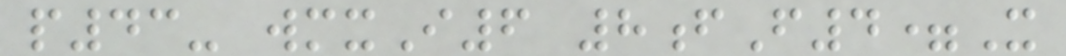p43- wmxI6 8fF4=X
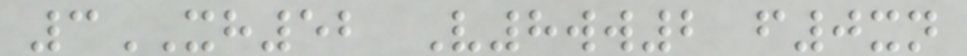3XH52 V8ww2 f0xn
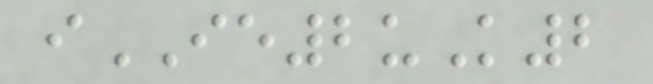iIE2uK2
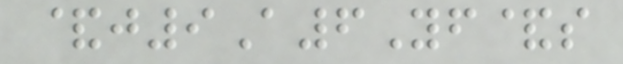&j9A6Yf&s
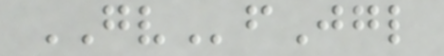GVfJgl
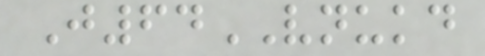J64VNUKD
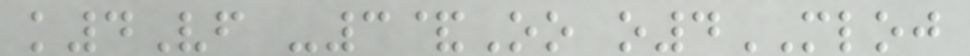k4Vf -3&Oo o4MLOJ
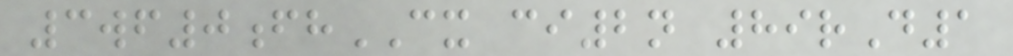3wf0fhCX ci2n 89rD1
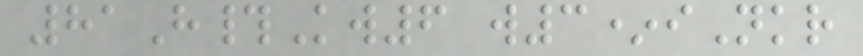81H#Kw6 w3*iNkr
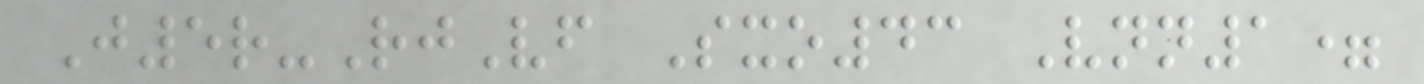J5r-RjVf Sxo43 Vnn1=
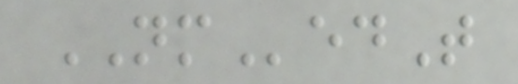NMedT
